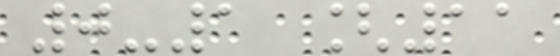0-1 [11
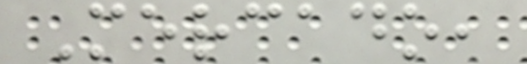Mercado,
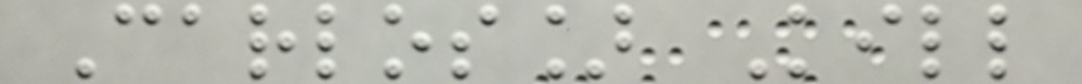Carlos] Kill
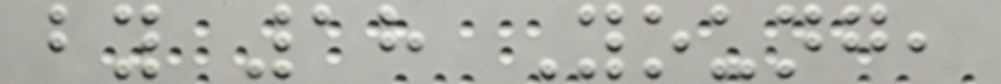by 18 Young,
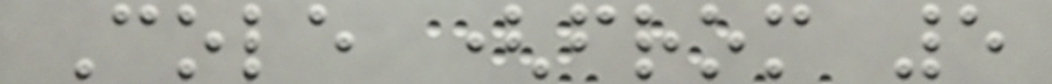Cole (from 5
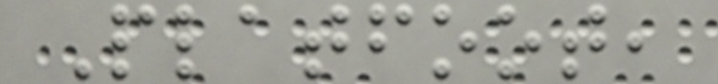Platfoot,
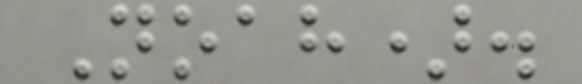Noah).
